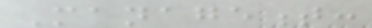Management:
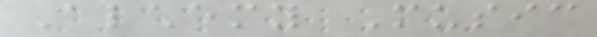Alchemy Music
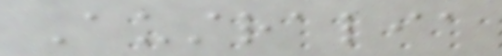Australia
